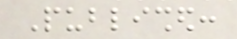Published:
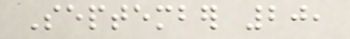September 20,
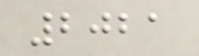2021
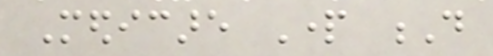Medicare Part D
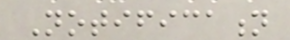Notification
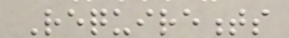Requirements
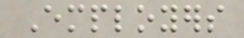Employers
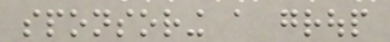sponsoring a group
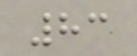83
